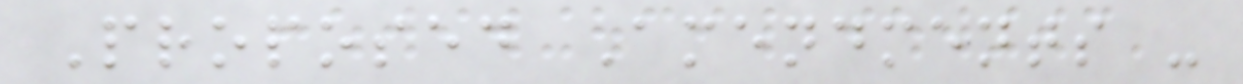Proposed Amendments -
